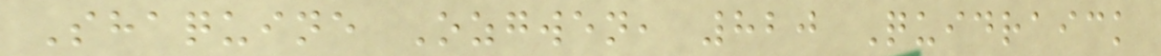Shaquine Ozgwen, 820 Quidraick
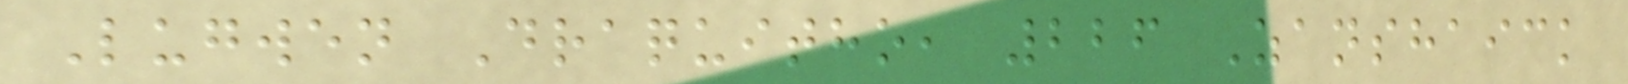Lugwen Draquitho, 226 Zanshaick
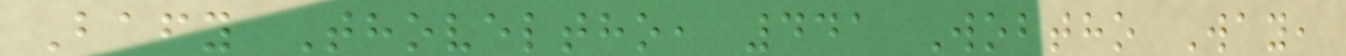Bafy Thoveltho, 441 Wobtho Way,
